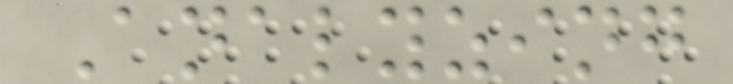Analyzing
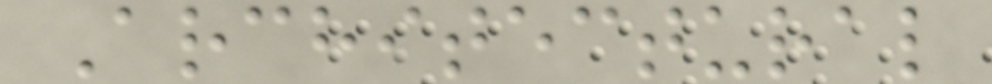Architectural
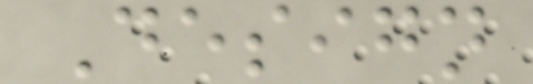Design
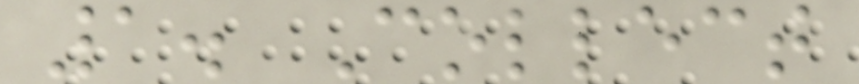1. Collect
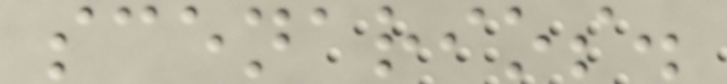scenarios.
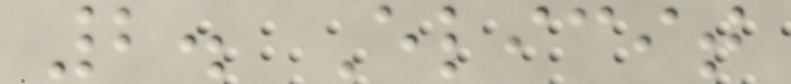2. Elicit
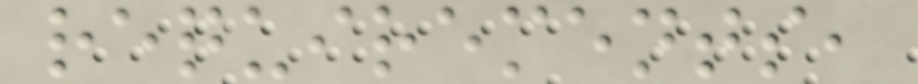requirements,
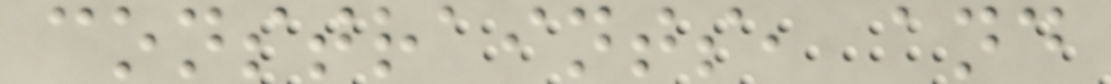constraints, and
